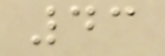43
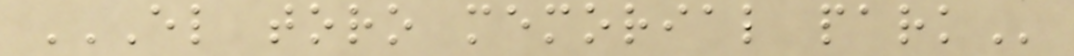EL TORO MEMORIAL PARK
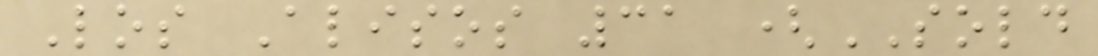Los Alisos 31 (SOLD
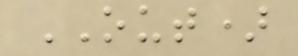OUT)
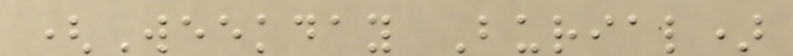(Weekday Burial)
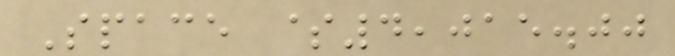Space $4,015.00
